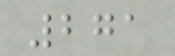271
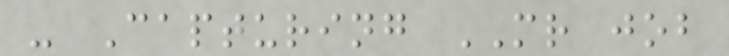- Capturing MR job
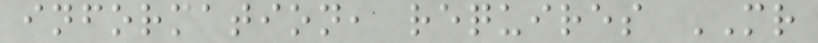information, requires MR
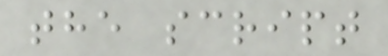the script
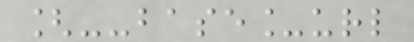[--base_url
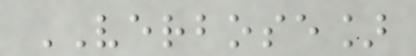VERBOSE]
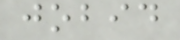jobid
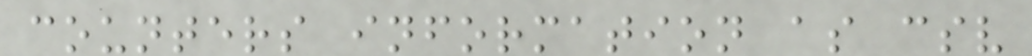counters information as csv
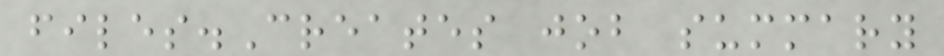files.Creates job summary
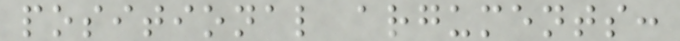positional arguments:
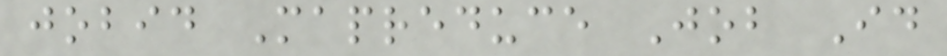jobid Mapreduce Job Id
